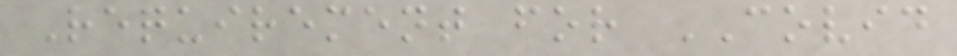Requirement for COVID
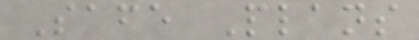Safe Plans
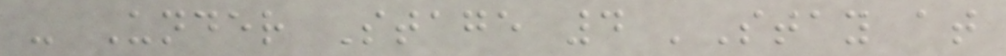- Under Stage 4 'Stay at
